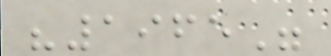"1965"
